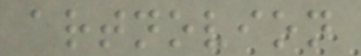artnovion
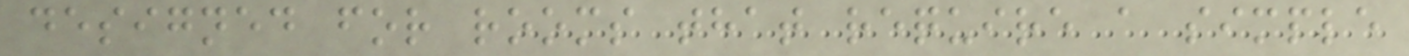designed for rooms that require a simple
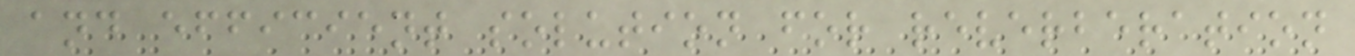and efficient solution for reverberation
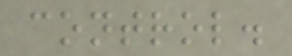control.
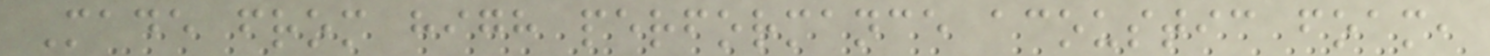Made from high performance acoustic foam,
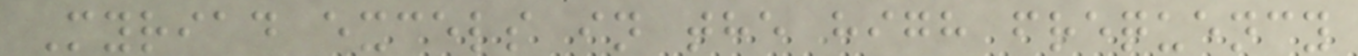Myriad excels in the high frequency
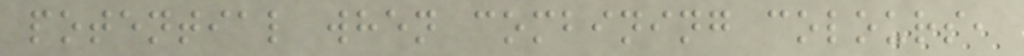potential when combining colours,
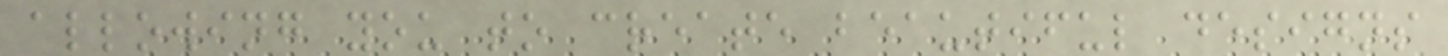allowing you to create beautiful designs
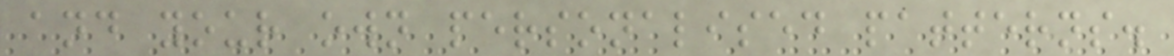and your own personalised patterns.
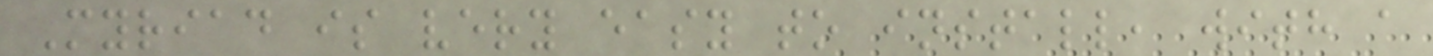Myriad is very easy to install, with a
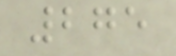275
